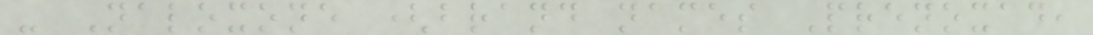- Naloxone (brand names Prenoxad,
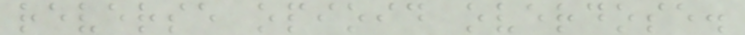reverse opioid overdose.
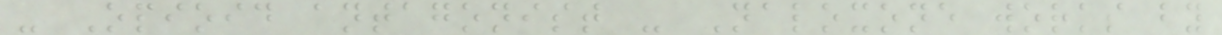- Opioid antagonist - Naloxone works by
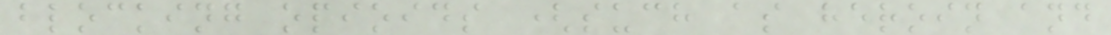blocking opioids (such as heroin and
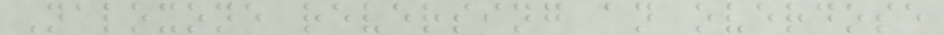Naloxone reversing an overdose
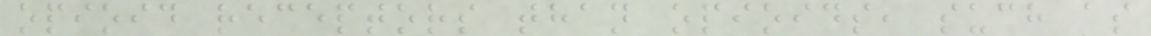opioid receptors than opioids, such as
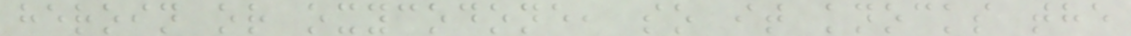heroin or oxycodone, so it knocks the
